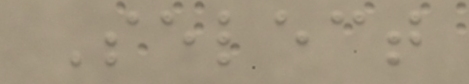Select
